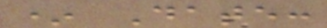* Date:
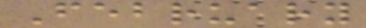February
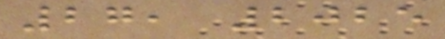27, 2025
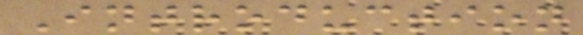Introduction
